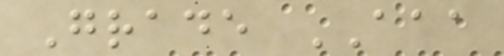Grade AAA
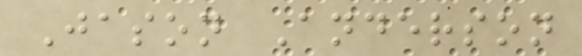Jason Anderson
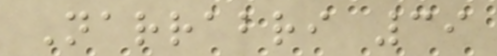Narrabri 39
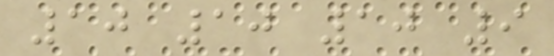10 10 10 9
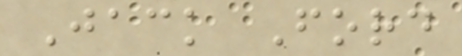Jack Ford
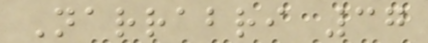Narrabri 37
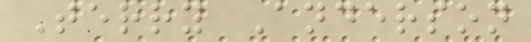Terry Anderson
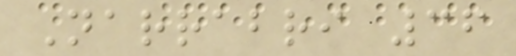Narrabri 36
